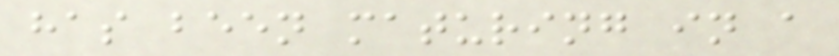has been maturing in a
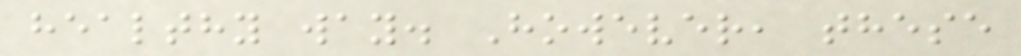healthy way. However, these
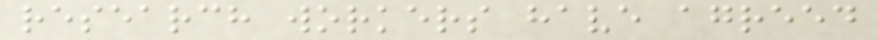research workers have agreed
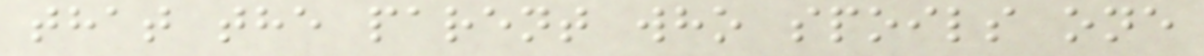that the parent who spoils one
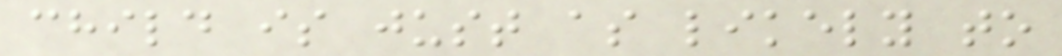child is just as likely to
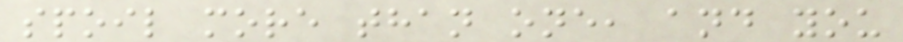spoil more than one, and you
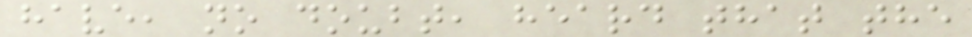have, no doubt, heard that the
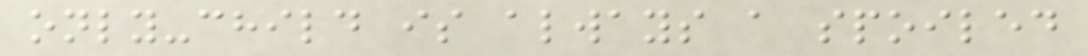only-child is always a spoiled
